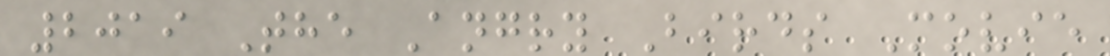2019 The Angry Birds Movie
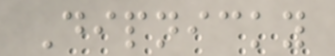Dipnicky
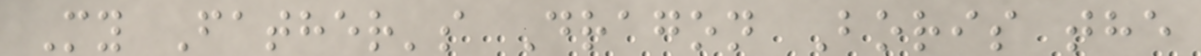My Father's Dragon Boris the
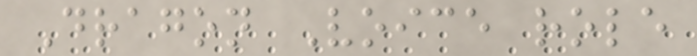Dragon Voice role
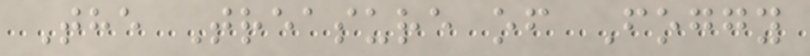The Treasure of Foggy
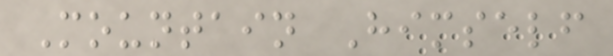Mountain Himself
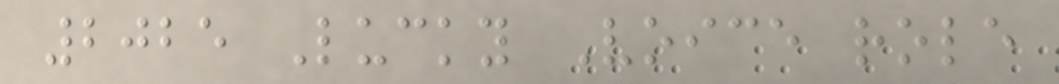2025 Lucky Voice role
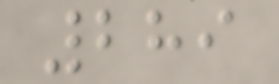289
